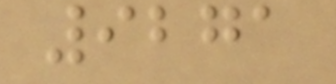9271
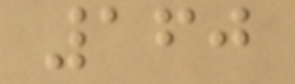160
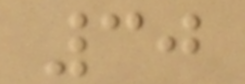30
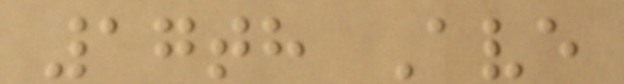17th Ave
